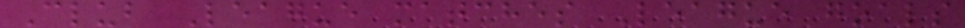Club League matches League goals
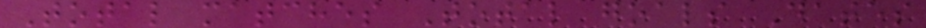Total matches Total goals Dates
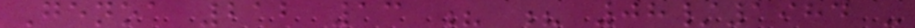Genoa 212 13 ? ? 08/1984 -
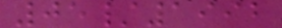05/1992
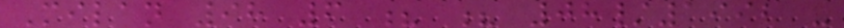Milan 98 6 ? ? 08/1992 -
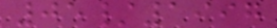05/1997
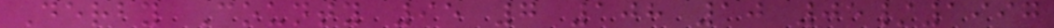Derby County 95 7 108 10 05/1997
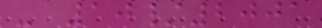- 10/2001
